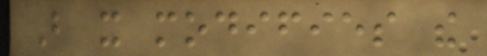But it modifies the
